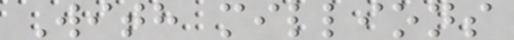With millions
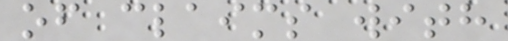of claims with
